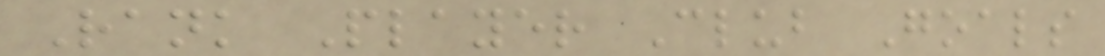Rank Player Club Goals
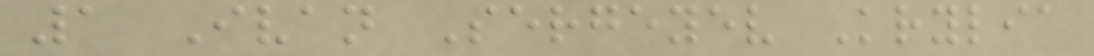1 Ivan Sergeyev Krylia
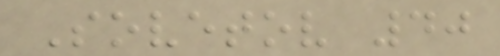Sovetov 40
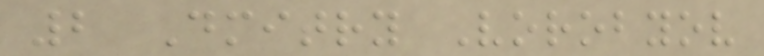2 Dmitry Vorobyov
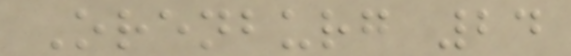Orenburg 24
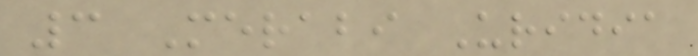3 Merabi Uridia
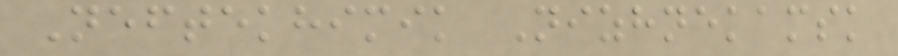Neftekhimik Nizhnekamsk
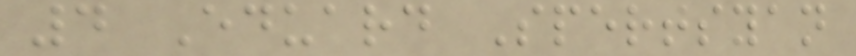4 Eduard Spertsyan
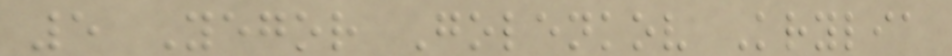5 Yegor Golenkov Krylia
